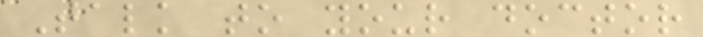Talk to your doctor
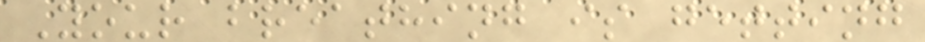Your breathing is getting
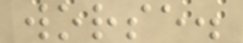worse.
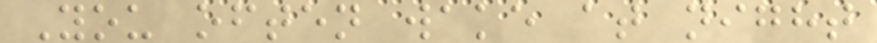You often wake at night
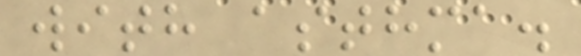with asthma.
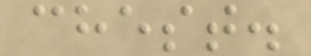chest.
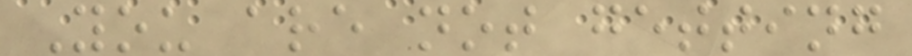You are not getting
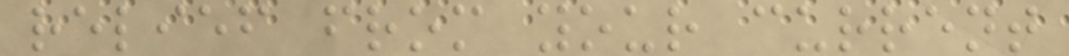relief from your current
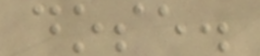dose.
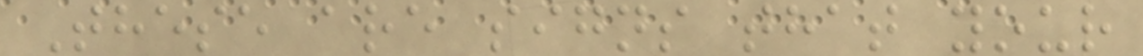These are signs that your
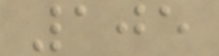105
